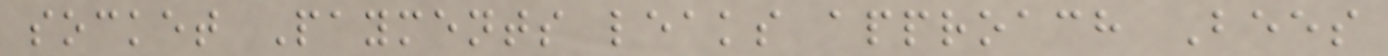socket Payments leaks approach Bees
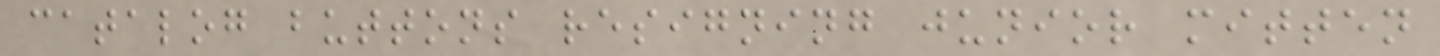catalog buttons resigning junior mitten
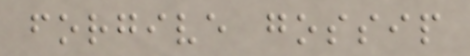forgive gossip
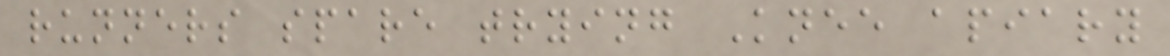runners spare trying Knee apiary
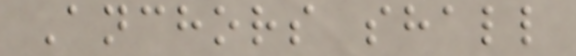Anchors shall
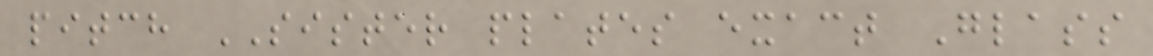pitch SISTER plates exact Glass
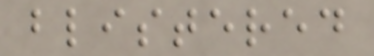blistered
